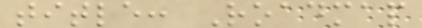title: Roadmap
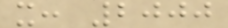x: 2000
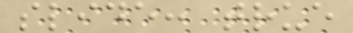slide: true
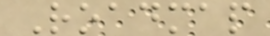Roadmap
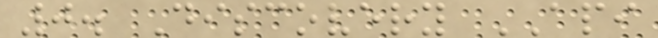0. Discovery API
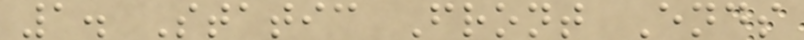1. Static Front Ends
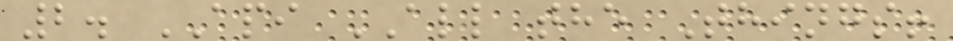2. API ALL the Things!
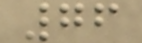76
